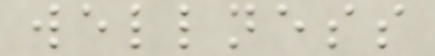wellness
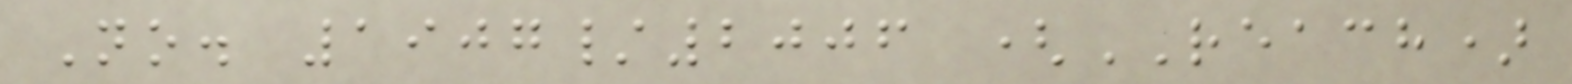No. 1907/2006 (REACH)
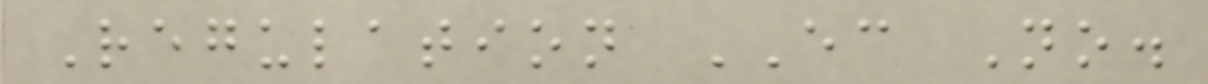Regulation EC No.
